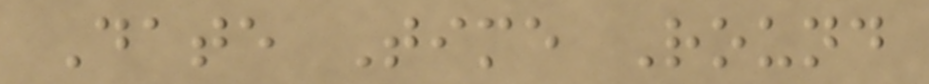Date Time Round
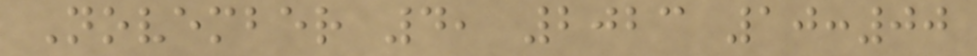November 4, 2023 10:00
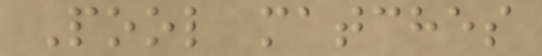Pool matches
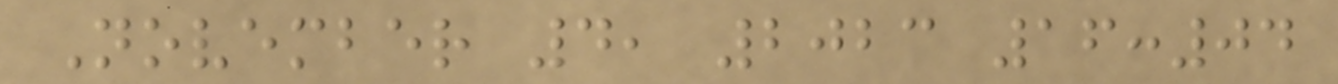November 4, 2023 16:04
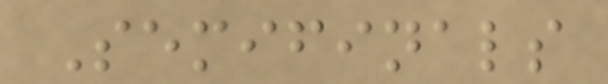Semifinals
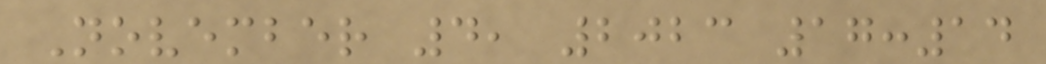November 4, 2023 17:14
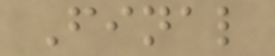Final
